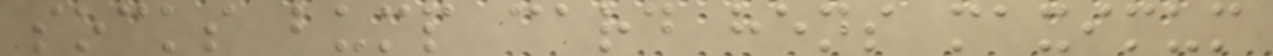socks bump card hens maximum
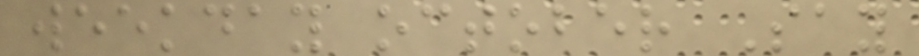weekday october Say
